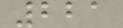221
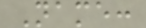Name:
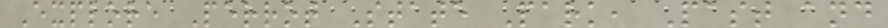Explore Perrot State Park, Past and
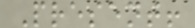Present!
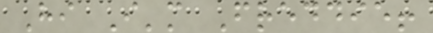Hi I'm Freddie!
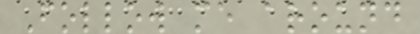Follow me around
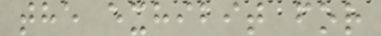the exhibit for
